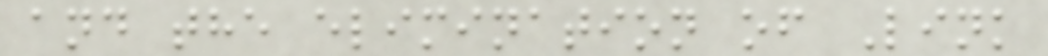and the elimination of Link
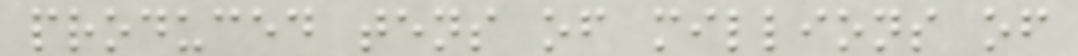produced tens of millions of
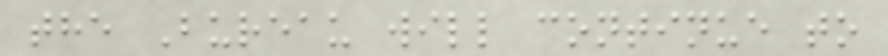the Bureau will continue to
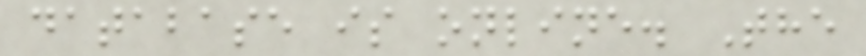database is online. The
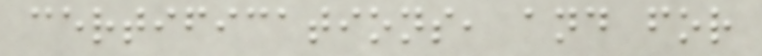certifications, and for
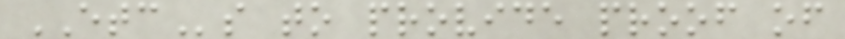ETCs to provide proof of
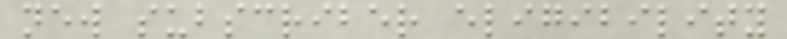new subscriber eligibility
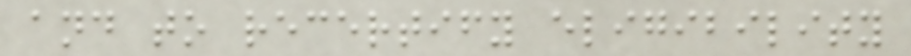and to recertify eligibility
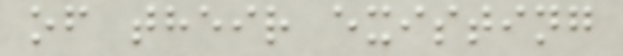of their existing
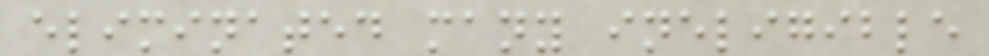eliminated many ineligible
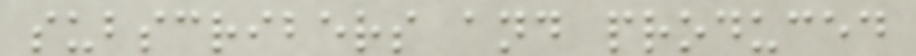subscribers and produced
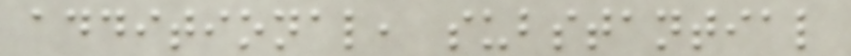additional, substantial
